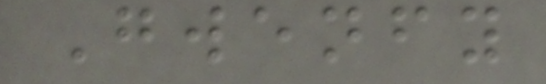Gwenfy
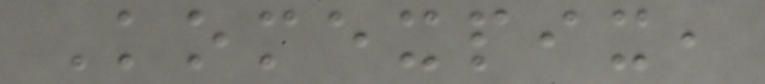Komexpix,
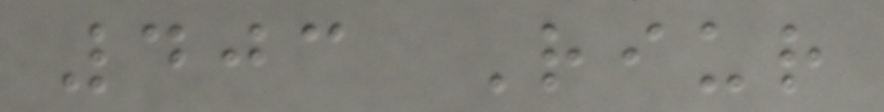403 Riur
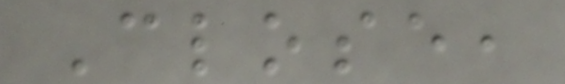Close,
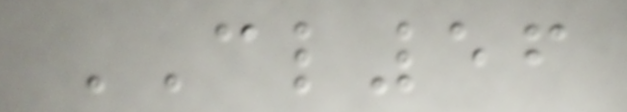CL56
